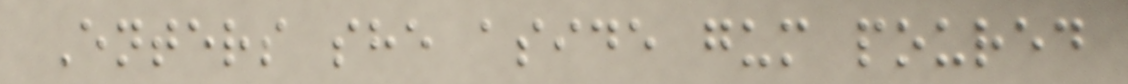Enters she aside gum poured
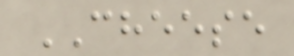CHEESE
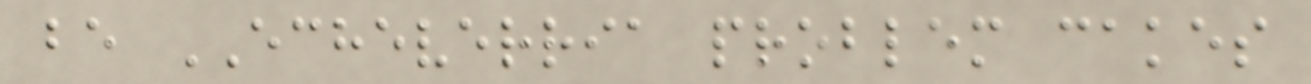be ECHEVERRIA problem cakes
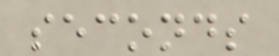seconds
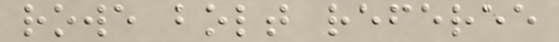rowe bolt referee
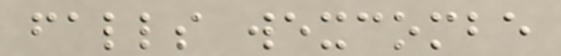falls wexcombe
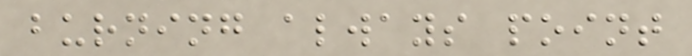burning always point
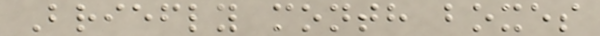Briefly month boxes
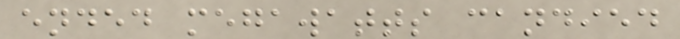ended megawatts candied
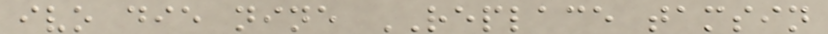ivo die nine REPLACE tamsin
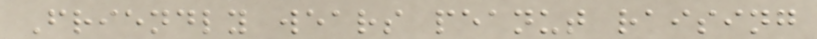Friendly wears peanut raising
